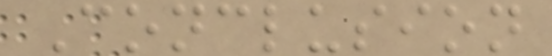Conclusion
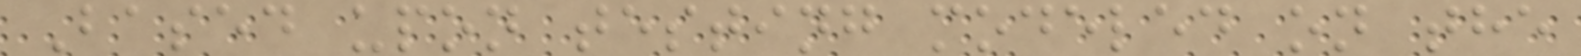Based upon testing modeled on the
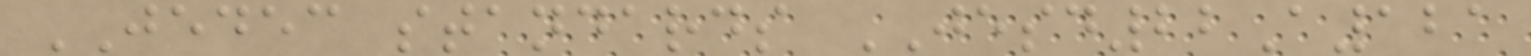JEDEC standards JESD22A121
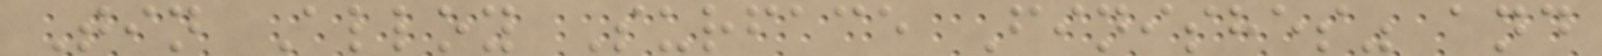Tin Alloy Surface Finishes" and
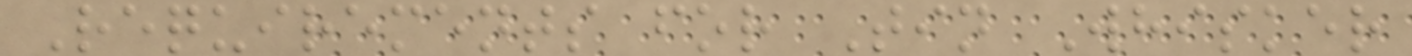Requirements for Tin Whisker
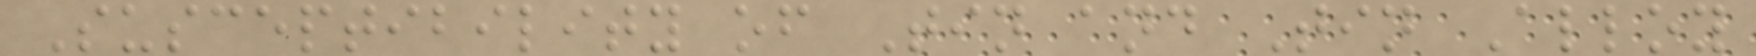Susceptibility of Tin and Tin Alloy
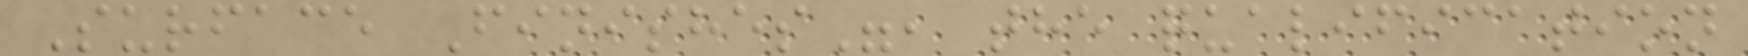Surface Finishes", the qualification
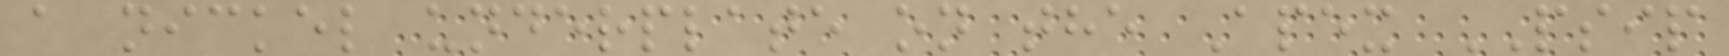a nickel underplate on the Apex PSIP
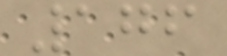176
